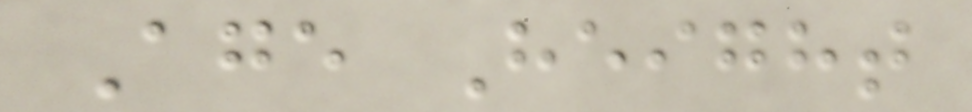Age Height
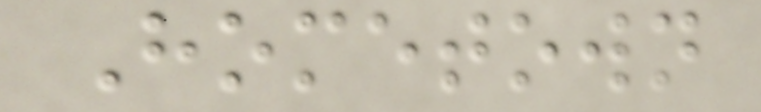Hometown
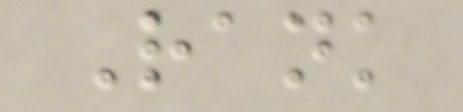Rank
